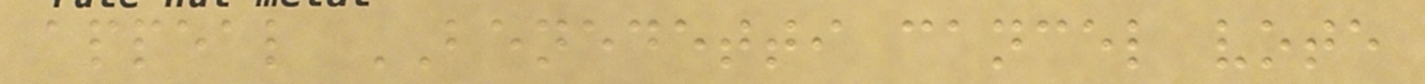appeal BENEDETTI cancel vote
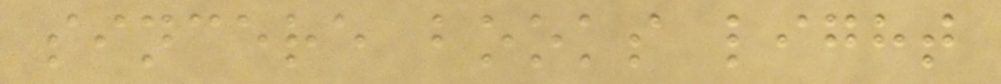sincere books light
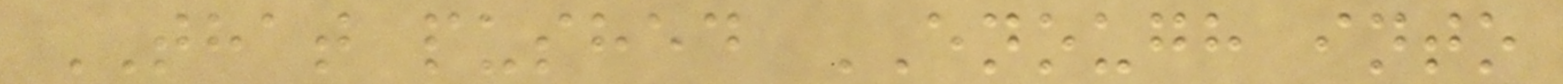THAT pushed ENOUGH into
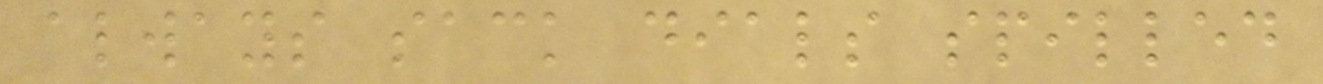always sack dials spilled
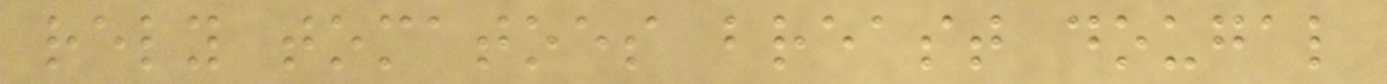rely tomatoes breast dougal
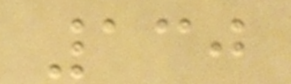130
